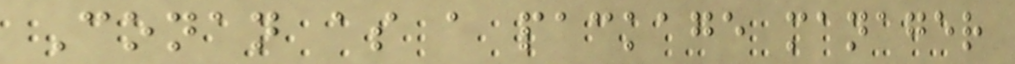Conan as a package manager
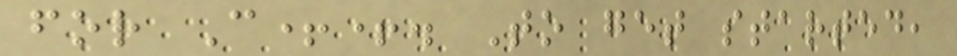for C++. To get started,
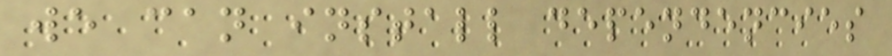we can install dependencies
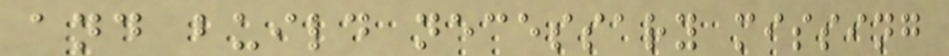and build necessary missing
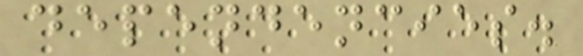dependencies.
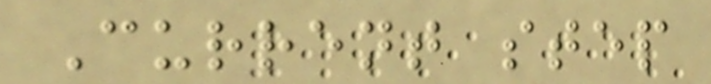Current step
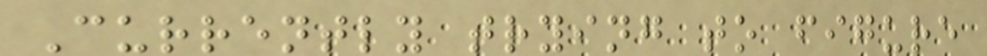Currently trying to figure
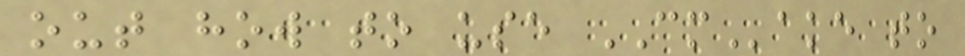out how to use CMake to
